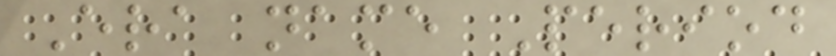Era name Period
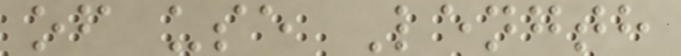of use Length
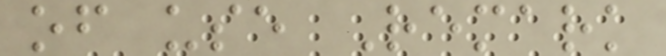of use Remark
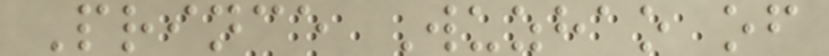Prince Wuzhao of
